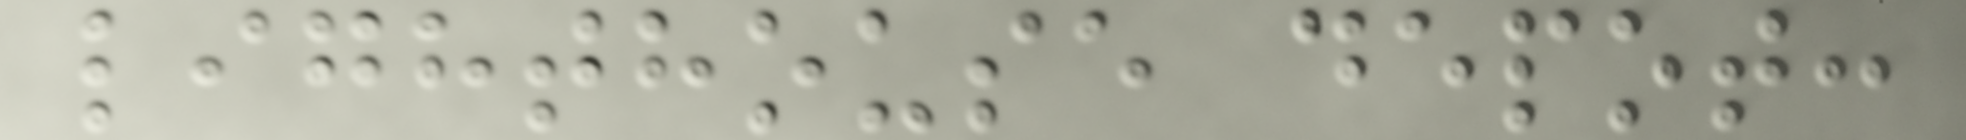lighthouse depot:
